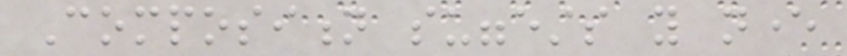Composition suggests you never
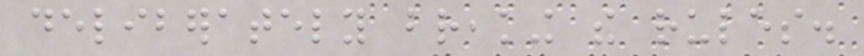deliberately breaking the rules.
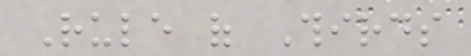Rule of Thirds
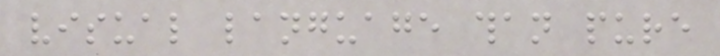visual language than pure
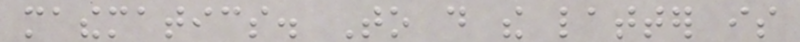mathematics. To do the latter is
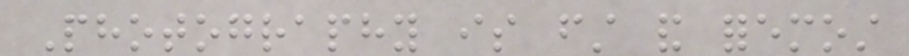Photography is first and foremost
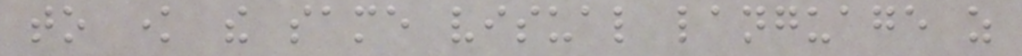to know the same visual language as
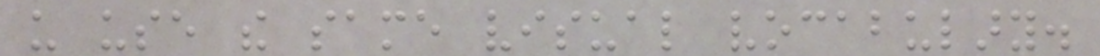us use the same visual vocabulary.
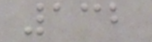132
